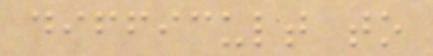difficult to
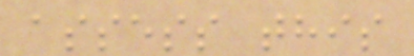assess this
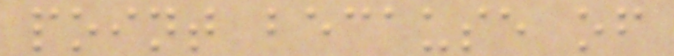point because of
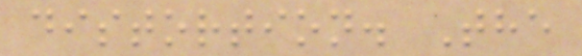distortion. The
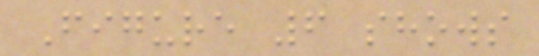Figure 6 shows
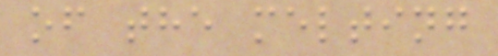of the melting
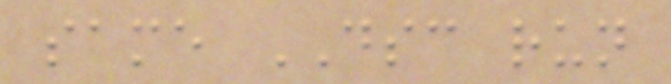same DSC run
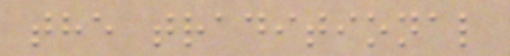the traditional
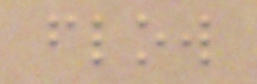flow
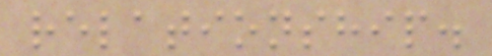relationship.
